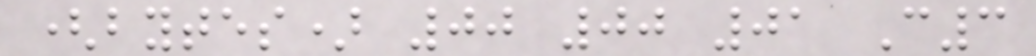(bytes) 00 00 01 C3
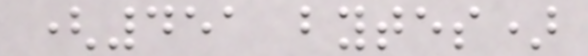(451 bytes)
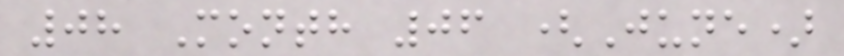08 Month 06 (June)
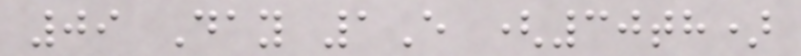09 Day 1E (30th)
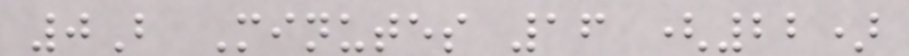0B Minutes 16 (22)
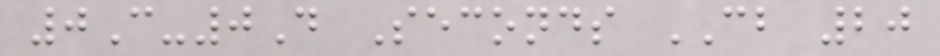0C-0D Seconds CB 20
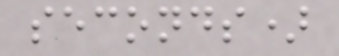seconds)
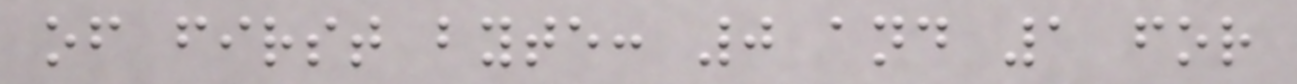of first byte: 0 and 1 for
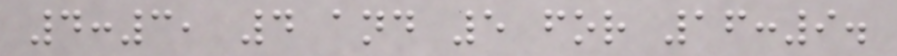4:3, 4 and 5 for 16:9.
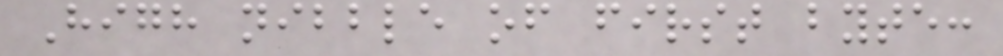High nibble of first byte:
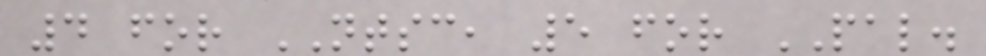4 for NTSC, 5 for PAL.
